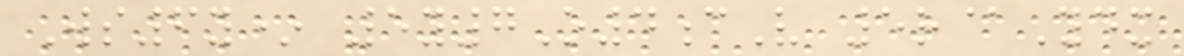Ws6y* 5y7O4cV 5r@Ydx
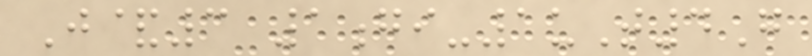J&3 1gi-1uT4G
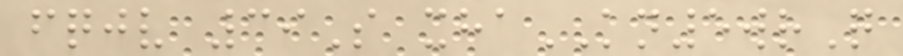fqjv 39S xhaKN5wrQ
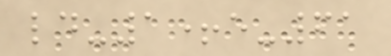ld-1+e-61
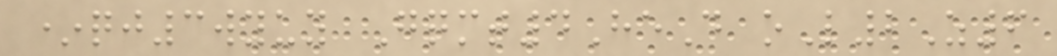*qj3wyuy Gqmt4HeD oL2Z6
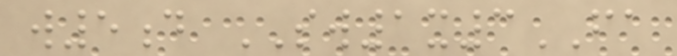w5d SW1x3FA
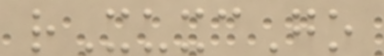rXuxcGo
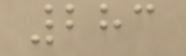283
